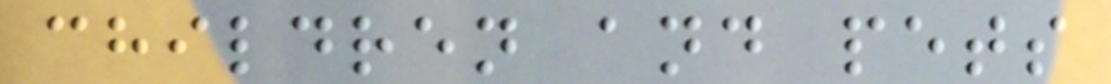children and pets
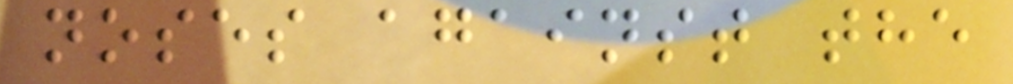noses against the
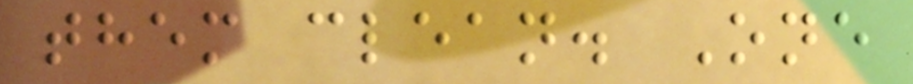them clean. One
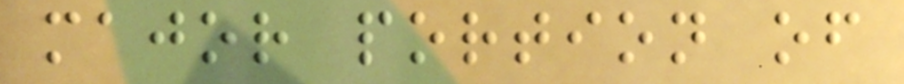major portion of
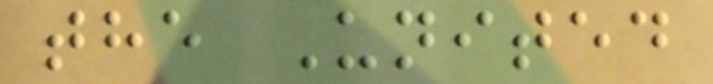the United
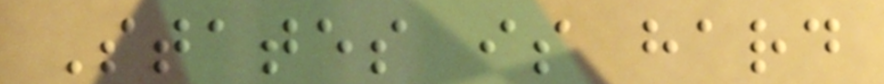States is hard
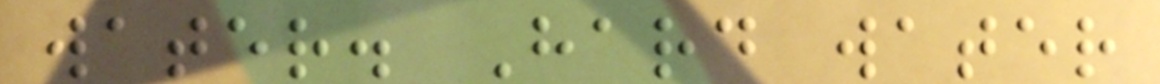water. Hard water
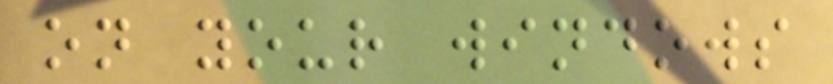on your windows
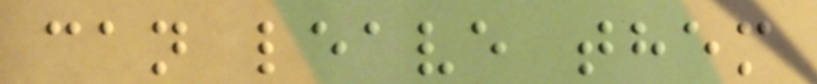can leave them
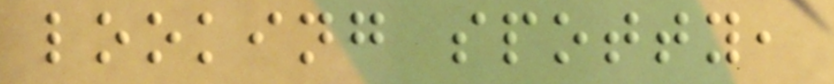looking spotty,
